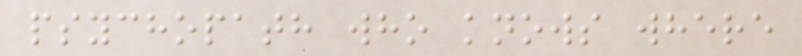psychopath who knows where
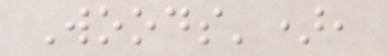Woods'),
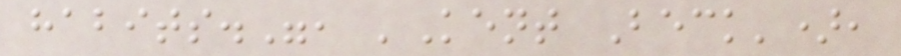habits.", 'Kent Beck'),
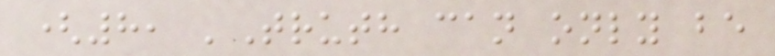(8, 'Truth can only be
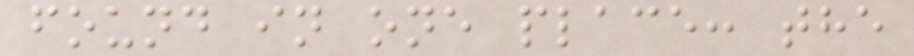found in one place: the
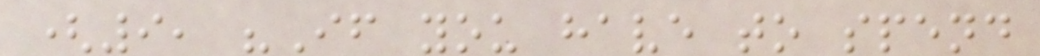(9, "If you have to spend
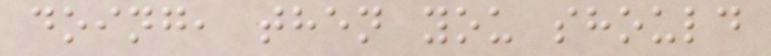doing, then you should
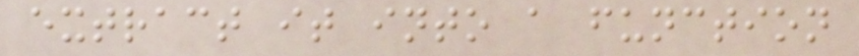extract it into a function
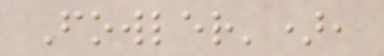Fowler'),
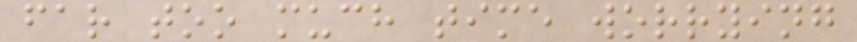far too much time worrying
